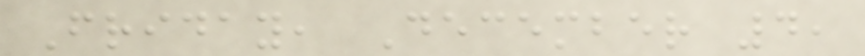Friday, December 4,
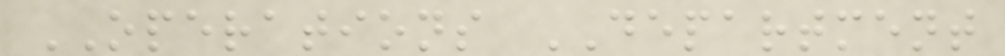OPERATIONS DEPARTMENT
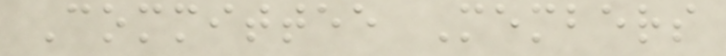Committee Members
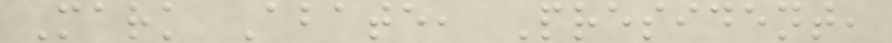Mark Abate, President,
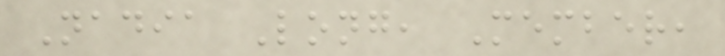Nadia Long, Member,
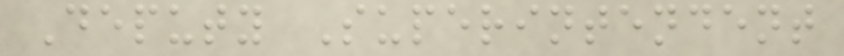Deputy Superintendent
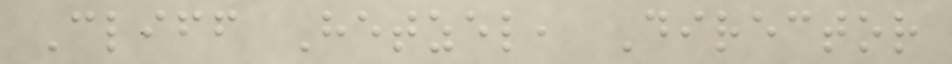Cliff Hetzel, Director
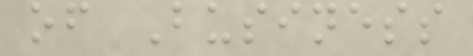of Business
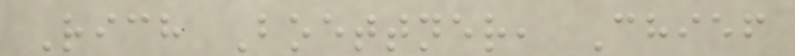Rich Boettner, Chief
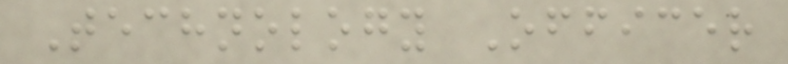Technology Officer
